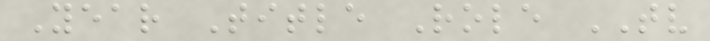Year Title Role TV
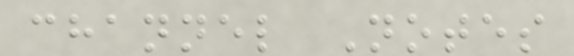channel Notes
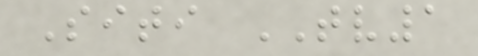Siti TV1
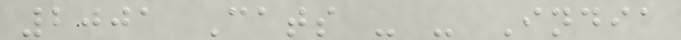2001 Cats - - India
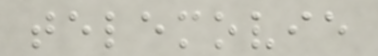telemovie
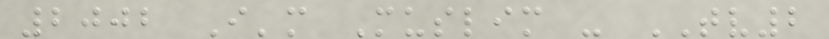2002 I'm Muslim - TV2
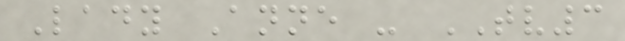Lady Anne - TV3
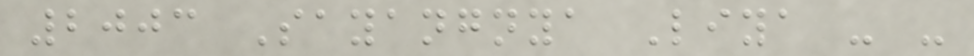2003 Sayangnya Liya - -
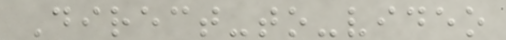Direct-to-video
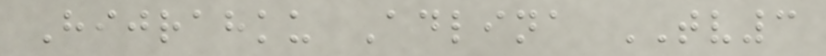Hijrahku Adlina TV3
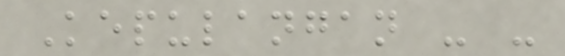Kepulangan - -
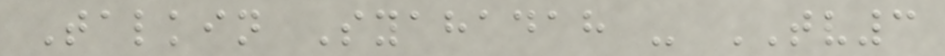Talkin Syahadah - TV3
